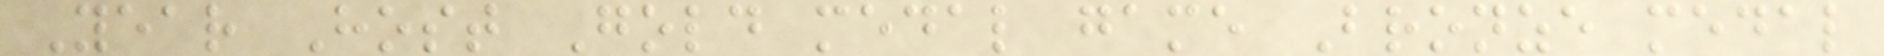Year Host Gold medal game Bronze medal
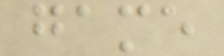game
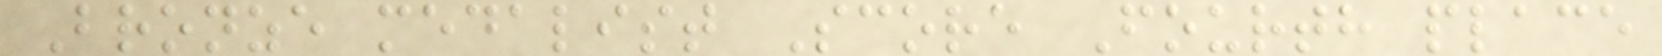Bronze medalist Score Fourth place
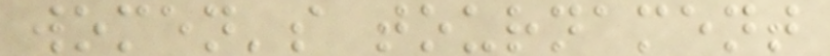women's tournament
